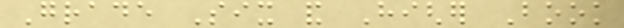Grade Six and Higher Book
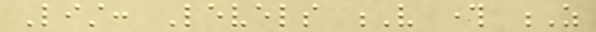List: Levels V through Z
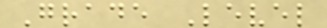Grade Level
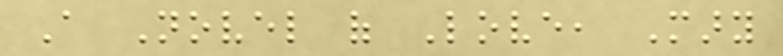A Novel of Love, Mary
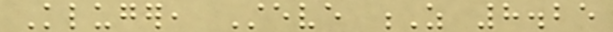Kluger, Steve Z 8.25
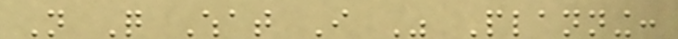Not Quite What I Was Planning:
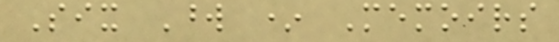Six Word * Memoirs
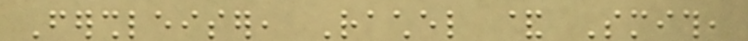Fershleiser, Rachel & Smith,
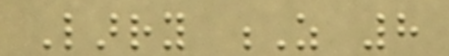Larry Z 8
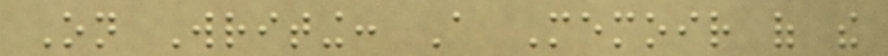On Writing: A Memoir of the
